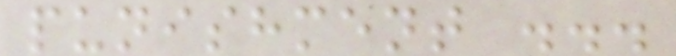punishment ...
